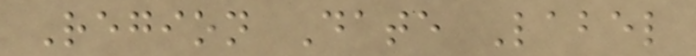Region Date Label
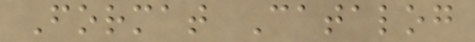Format Catalog
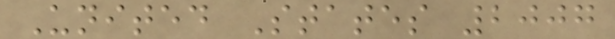United States 2007
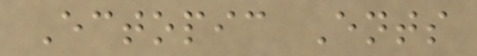Ectopic Ents
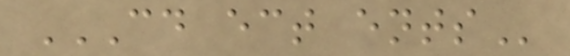CD ECT ENTS
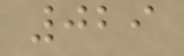029
